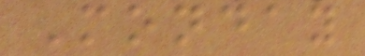Monday
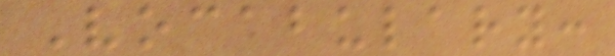Vocabulary:
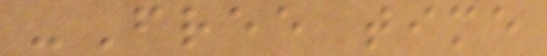-Free time
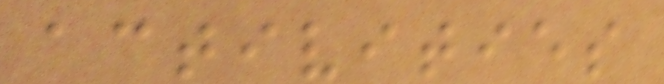activities
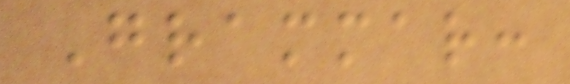Grammar:
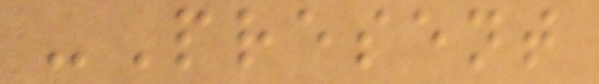-Present
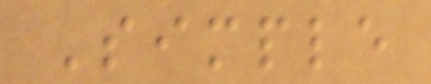Simple
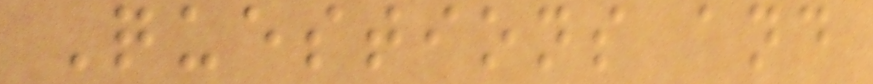Questions and
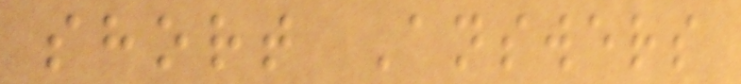short Answers
